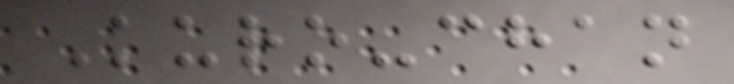Kuro-chan
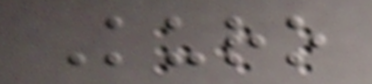Kuro
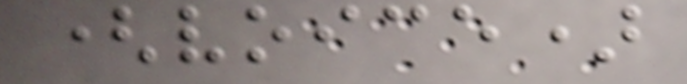(voice)
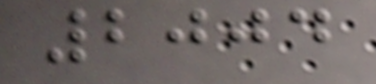2004
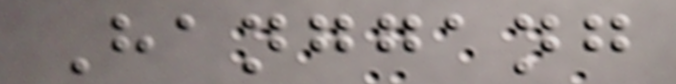Hanggang
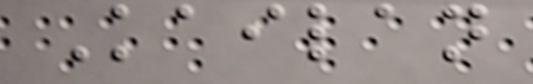Kailan
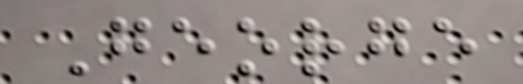George
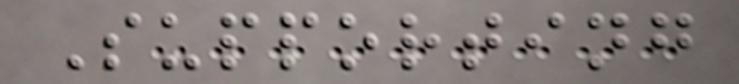Supporting
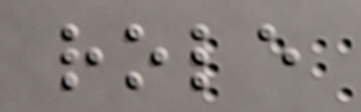role
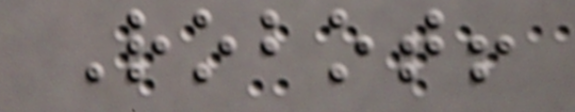Robot!
